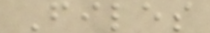Files
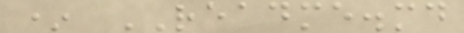* README.md
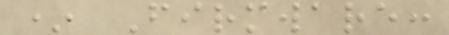* Firmware:
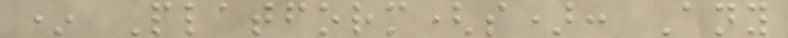* Platform(s): Any
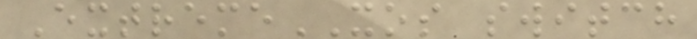ExtremeXOS switch
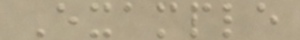Example
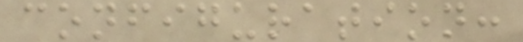configuration:
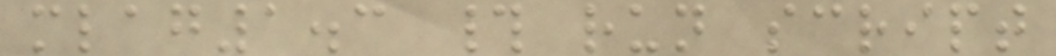mlag1.3 # run script
